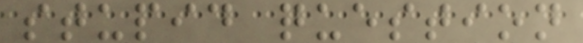stupid question
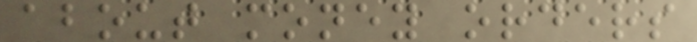about money orders
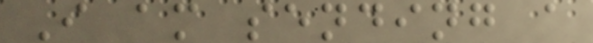I am sending a
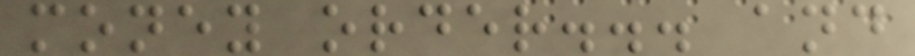money order... and
